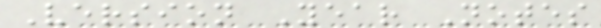Version Year Notes
